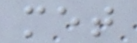met
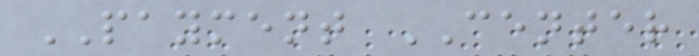PAYMENT CENTER
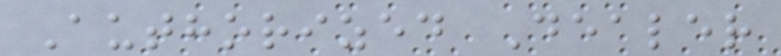Authorized Dealer
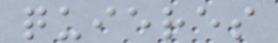quieres
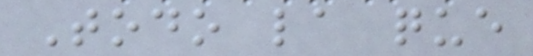Todo la que
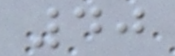40
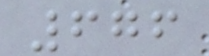676
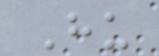Hu
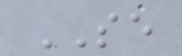SE
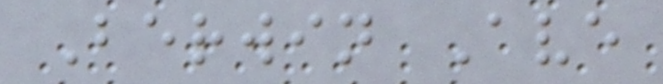Berwin Ave
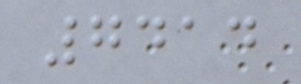7414
